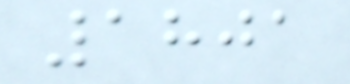1801
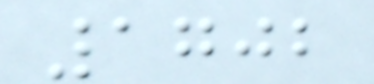1702
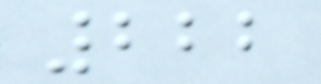222
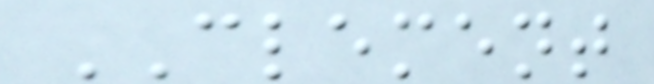CLEMENT
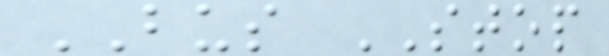BUS STOP
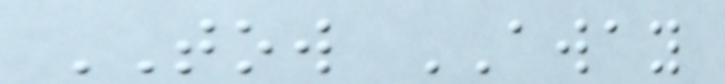TOW AWAY
